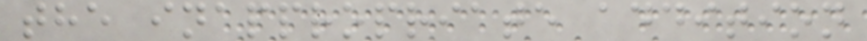the inappropriate addition
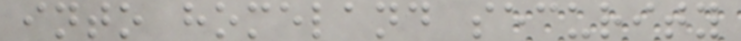into homeland security
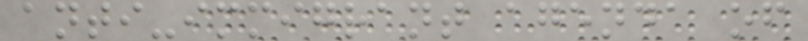anti-immigrant agenda of
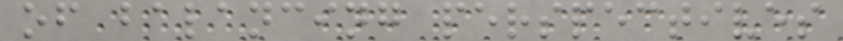of balancing perspectives
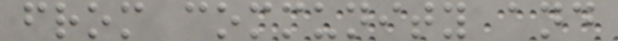from community and
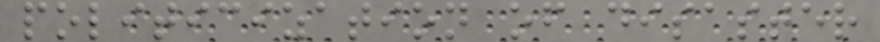politicization of disaster
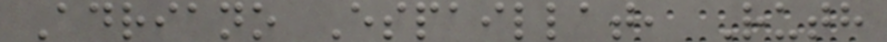Adriano Espaillat, Ruth
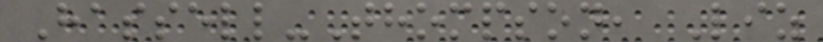Hassell-Thompson, Liz
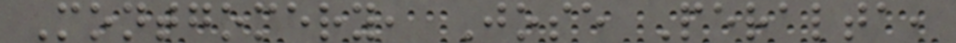Montgomery, Jose Peralta,
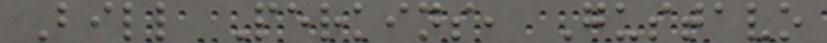Bill Perkins, Gustavo
